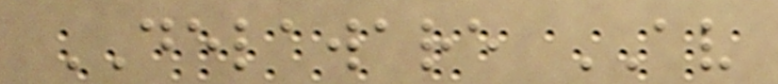DELAWARE AV
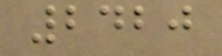2420
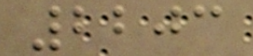2203
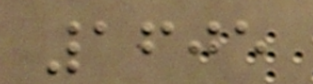1605
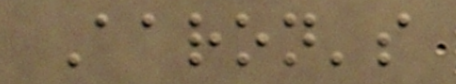Aaron's
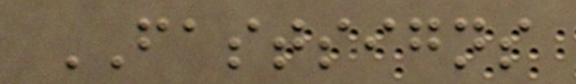FASTSIGNS
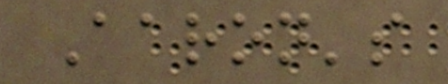Aaron's
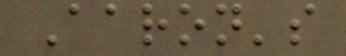Aaron's
